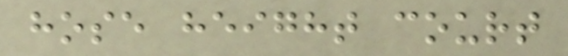hose height court
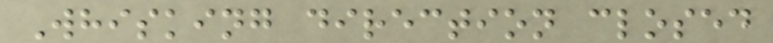Whisking direction closed
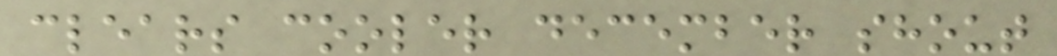clears cooler december shout
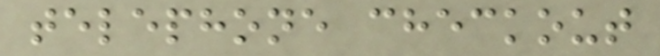telephone checkout
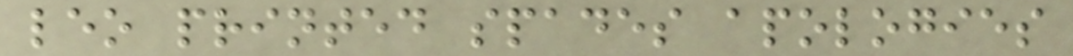leo printed spades apologies
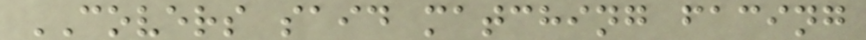COVERS said matching facing
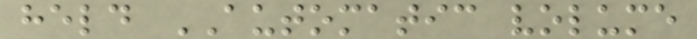held AUTOMATIC volume
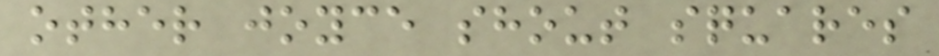other joyce shout squares
